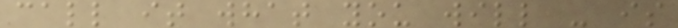call it what you will - is
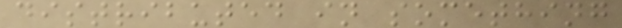distributed in something
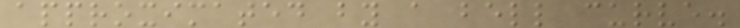approximated by a bell curve.
